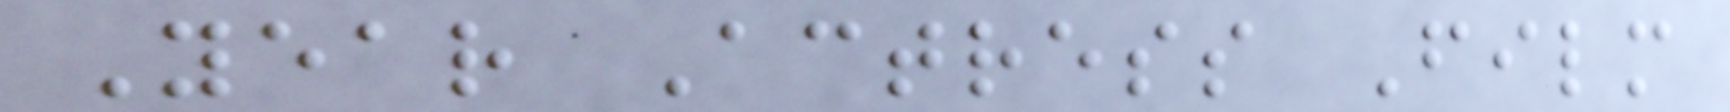Year Actress Film
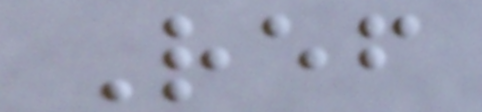Ref
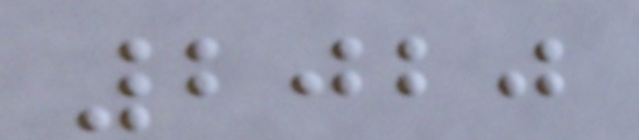2020
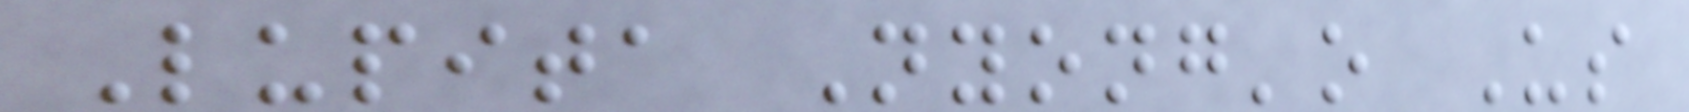Lupita Nyong'o Us
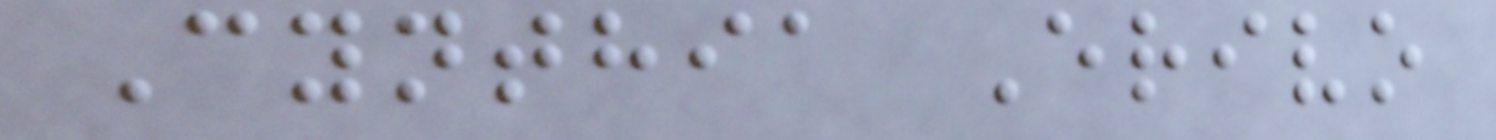Cynthia Erivo
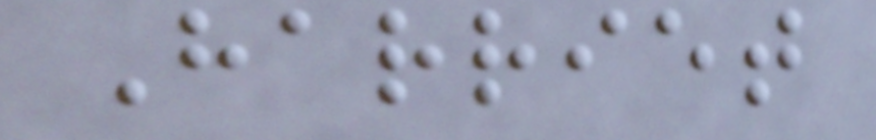Harriet
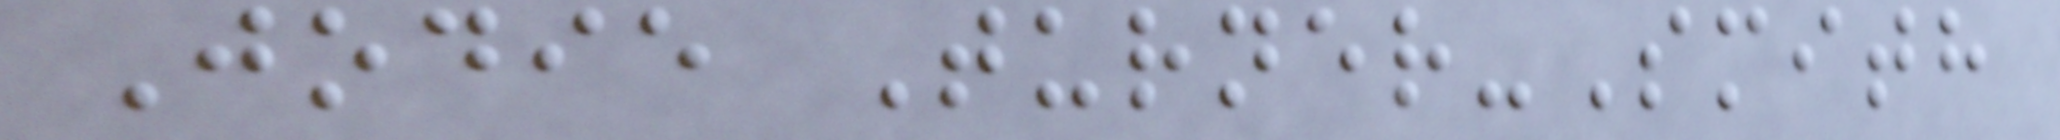Jodie Turner-Smith
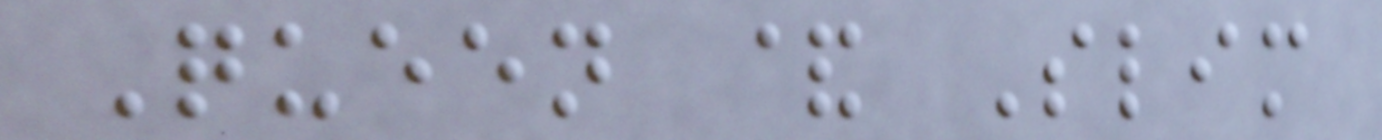Queen & Slim
